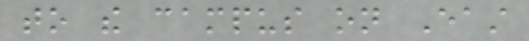to the campus on East
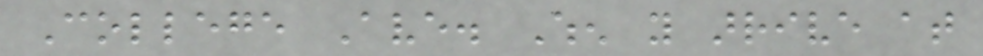College Ave. When you arrive at
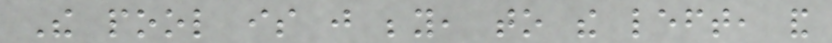The pool is just beyond, to the left, and
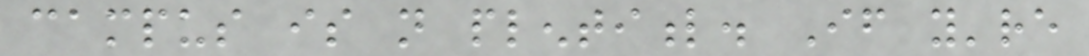campus is not plentiful. If you're
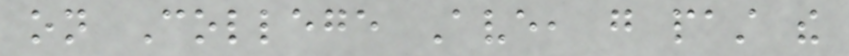on College Ave, go past the
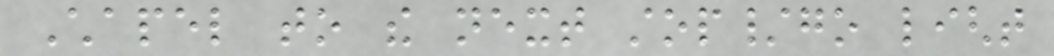Chapel to the next stop/go light
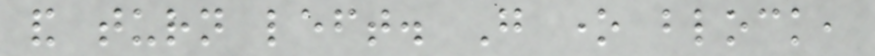and turn left. Go one block,
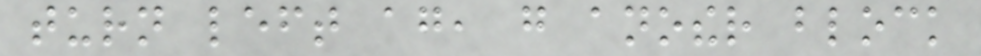turn left again, go another block
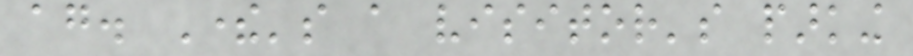again. There's a visitor's parking
